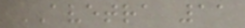AVETRA 11
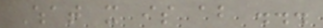What it is about ...
